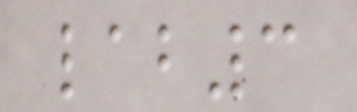lab3
